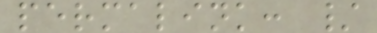permalink: /
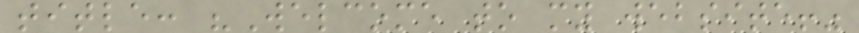title: "Welcome to my website!"
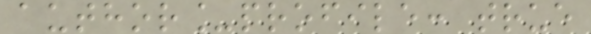author_profile: true
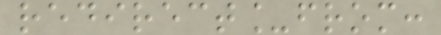redirect_from:
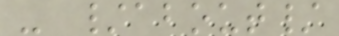- /about/
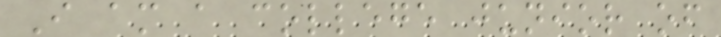I am a college junior of
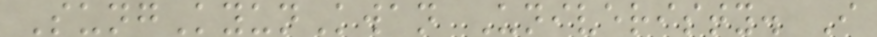SungKyunKwan Univeristy. I
